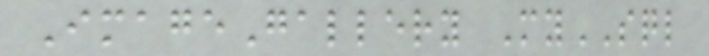ImageGallery MySQL
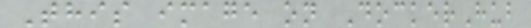This image on DockerHub
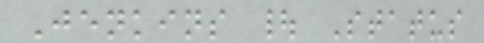Jenkins | Status
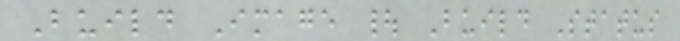Build Image | Build Status
